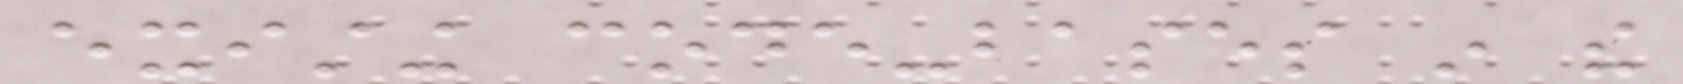existing code-bases in the
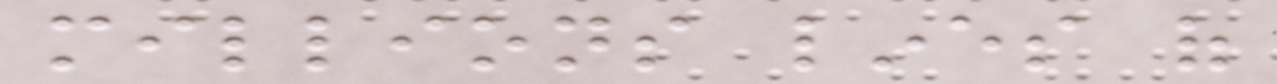millions lines of
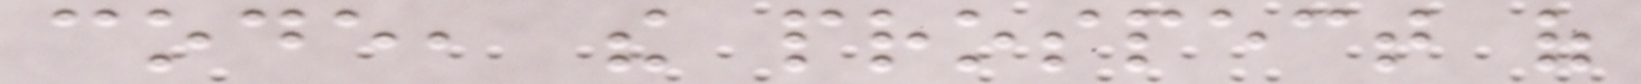code, the prospect of
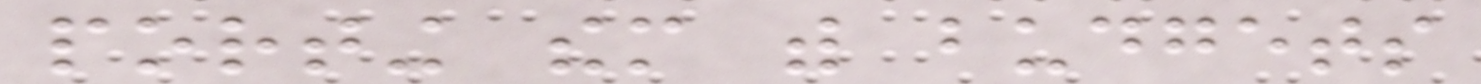porting them with budgets
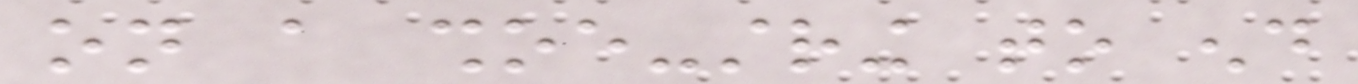on a shoe-string to end
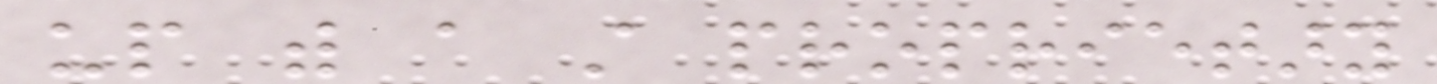up with a still proprietary
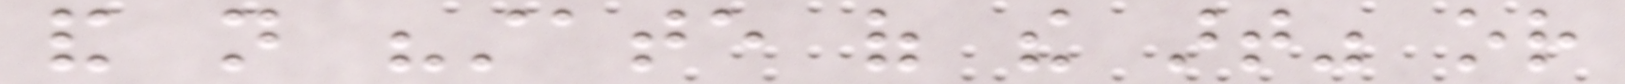and not "state of the art" or
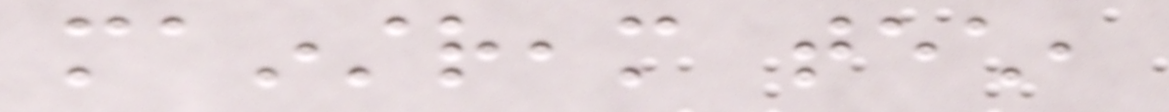mainstream tech,
